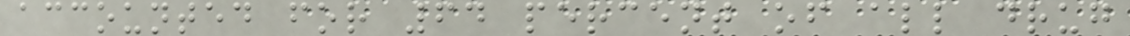accounted for 64 percent of all drug
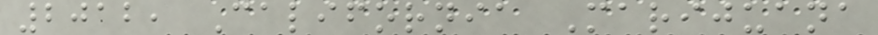2012, California Marijuana
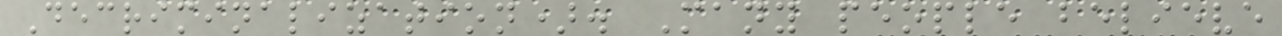Decriminalization). Many people believe
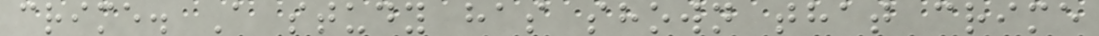crime. A study has shown that crime
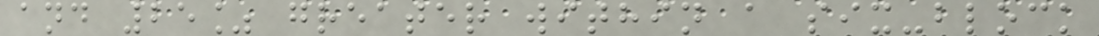and 25% greater within a six-block
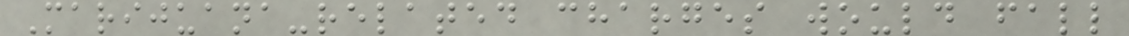Marijuana-related charges would fall
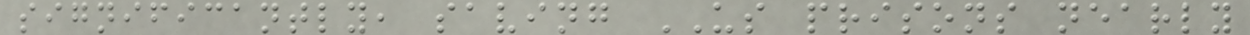significantly, saving US prisons nearly
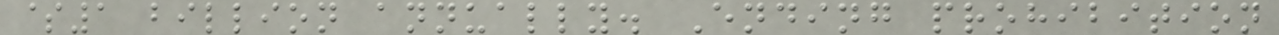$1 billion annually. Ending prohibition
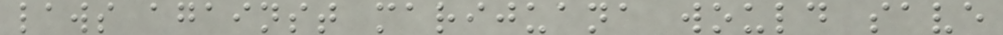laws against marijuana would save
